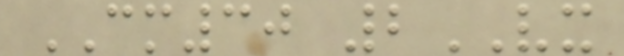CM30 2VX
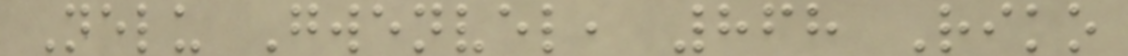Nelu Gwenvel, 868 Riko
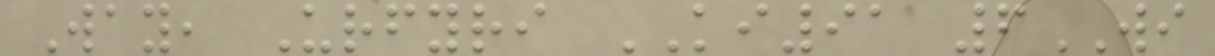Way, Urfyri KI91 6WI
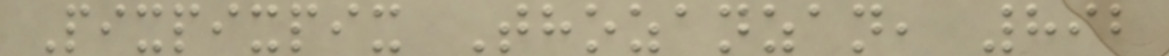Pixpixpix Thozanzan, 892
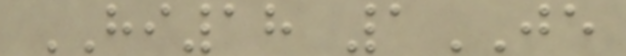HI18 1JE
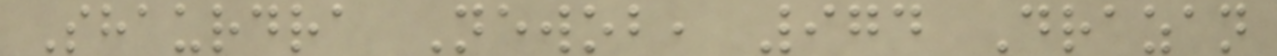Shaurdra Newob, 974 Drazan
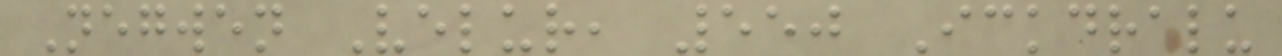Negwen Velur, 550 Ickdralu
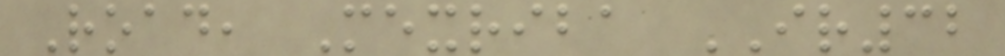Road, Mexriba IR32
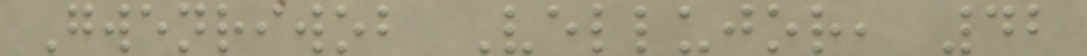Gwenriwob Vellujor, 42
